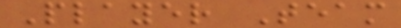Player Team
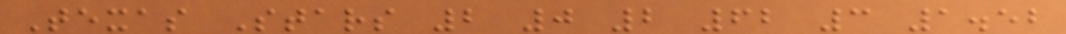Texas Stars 2 0 2 62 3 1.52
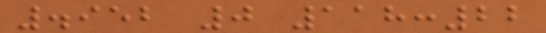.952 0 118:22
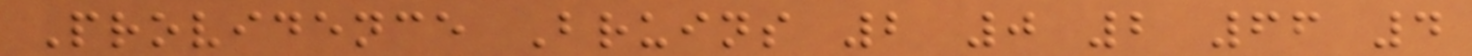Providence Bruins 2 0 2 66 4
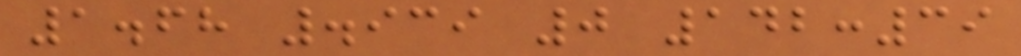1.68 .939 0 142:39
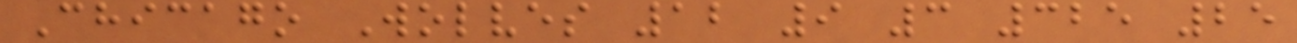Chicago Wolves 12 9 3 325 25
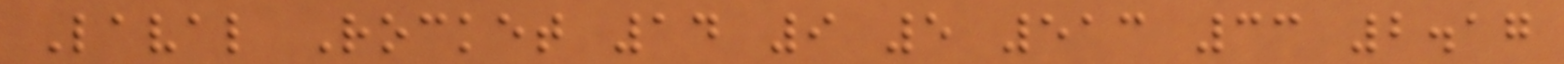Laval Rocket 14 9 5 513 33 2.17
